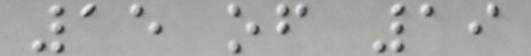15 of 19
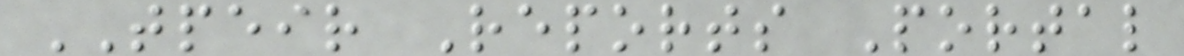TPEIR Reports Portal
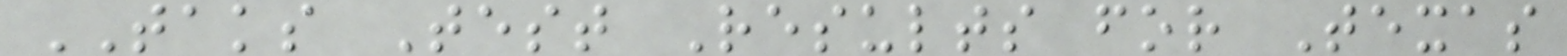TAKS Test Results for Texas
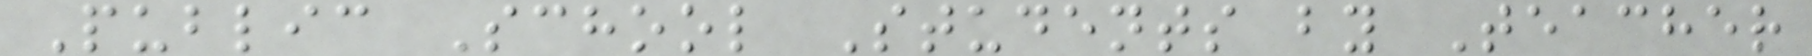Public School Students by Teacher
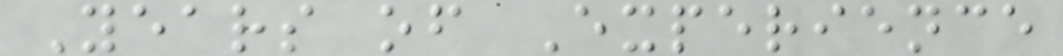Years of Experience
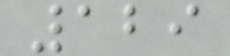129
